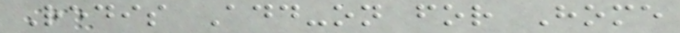Redis Add-on for Home
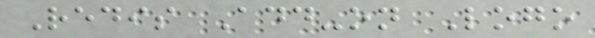Redis Add-on Logo
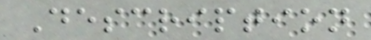Description
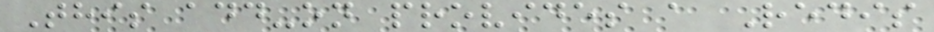This add-on provides a Redis
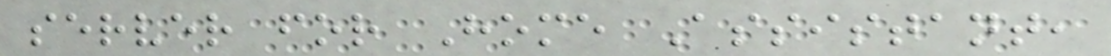server for Home Assistant,
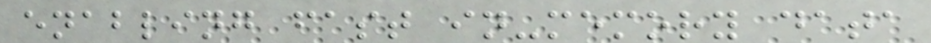enabling fast in-memory data
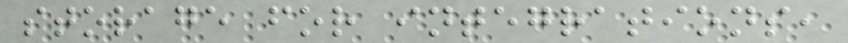storage for integrations,
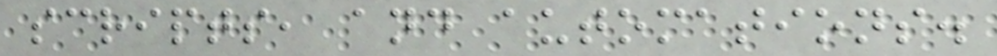scripts, and automations.
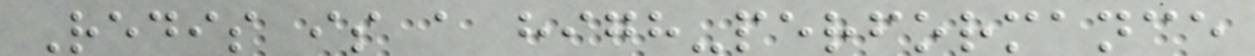Redis is a high-performance
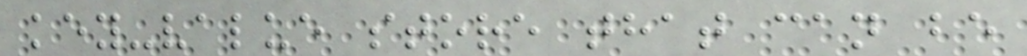key-value store that can be
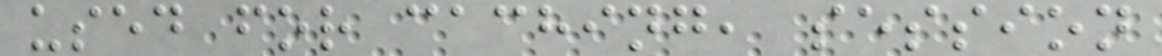used for caching, session
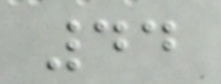44
